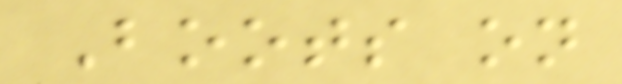Boots on
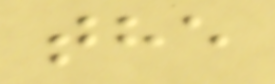the
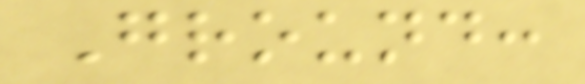Ground:
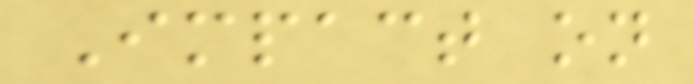Impact on
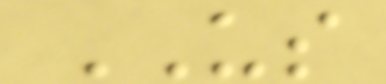US
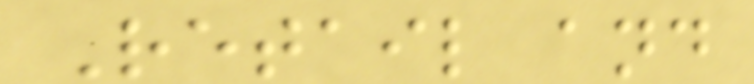Retail and
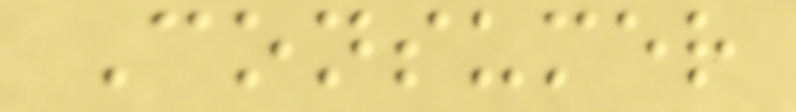Consumer
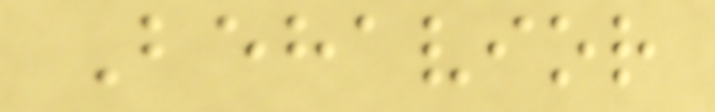Behavior
